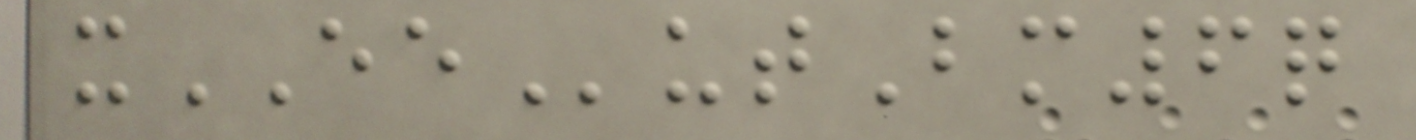xEEutBm6q
